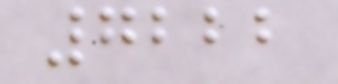7222
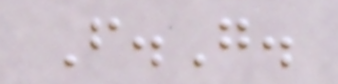F.G.
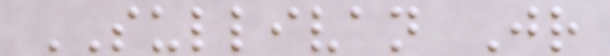SULLIVAN Jr
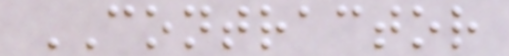CONTRACTOR
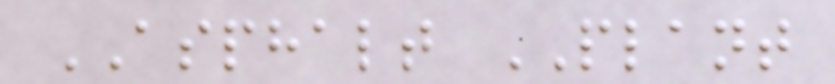ASPHALT PLANT
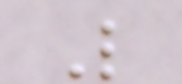L
